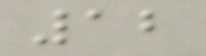12
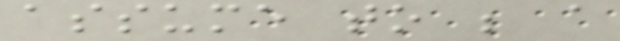assume to be a
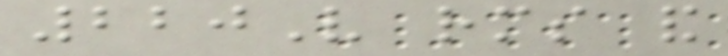220V rms and
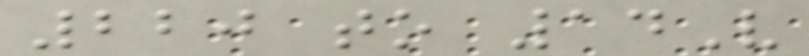220 to 14V
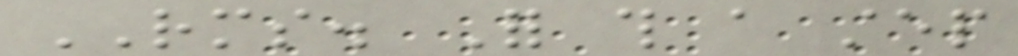RMS. For this a step
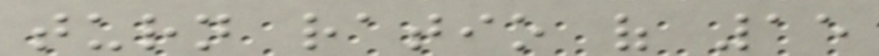turn ratio of 15
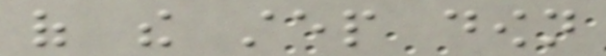of the step down
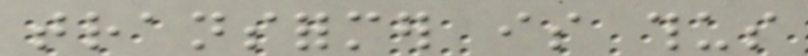transformer is thus
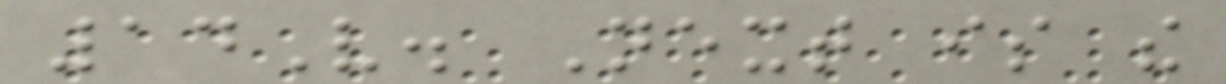14V. Next is the
